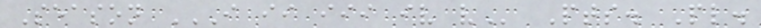Season I II III IV V Pts. Pl.
